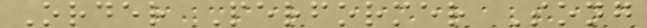Order Performer Song
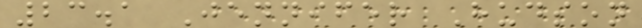23.1 Jennifer Hudson
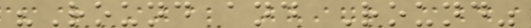"Round and Round"
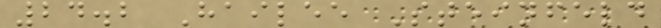24.2 Hailee Steinfeld
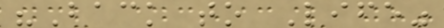"Back to Life"
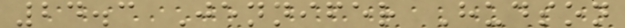24.3 Jennifer Hudson
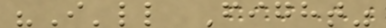"I'll Fight"
